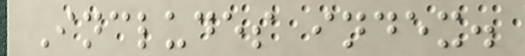Includes index.
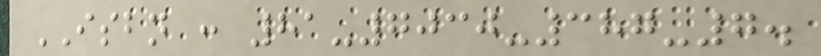ISBN : 81-7030-387-7.
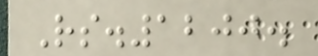Rs.1200.
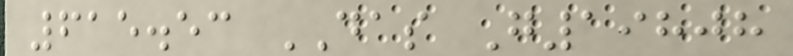615.53 DAS G19808
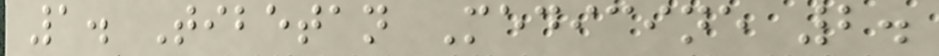1. Tibetan Medicine 2.
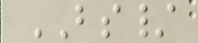BS/
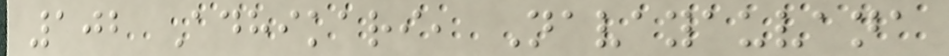102 Adhikari, Navayauvana
